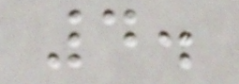4.
